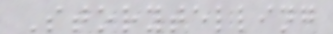Storytelling
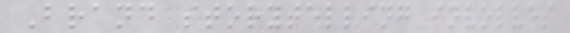Brand storytelling involves
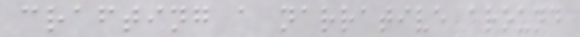crafting a narrative around
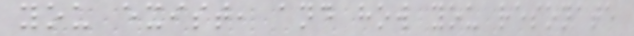you exist, and how you resonate
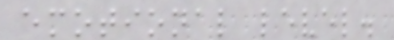emotional level.
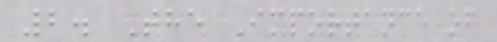2. The Importance of
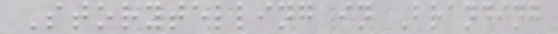Storytelling in Branding
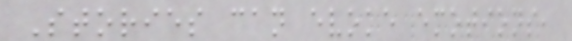Stories can evoke emotions,
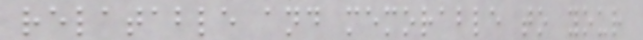relatable and memorable to your
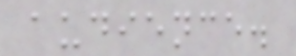audience.
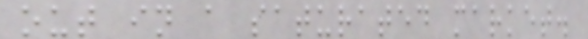out in a saturated market.
